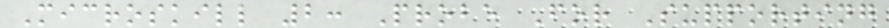Microskill 2: Probe For Supporting
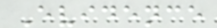Evidence
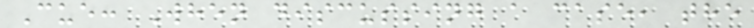Cue: When discussing a case, the
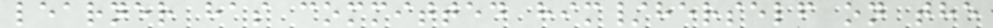learner has committed him/herself on the
